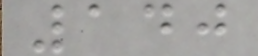140
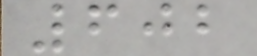602
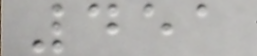451
